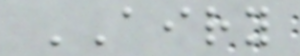AIRY
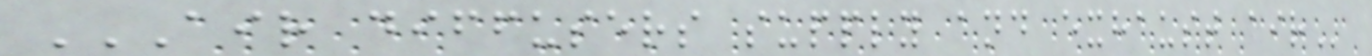AIR DIFFUSERS SUPPLY AND EXHAUST AIR
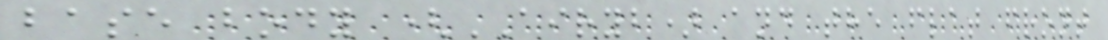base body (AIRYB) and the flat front
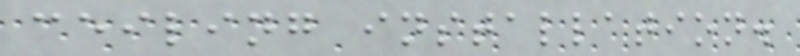ceiling installation.
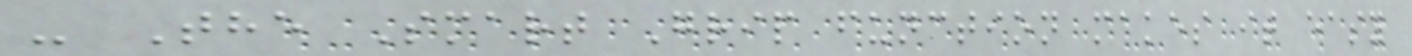- The Smart Grip function makes it easy
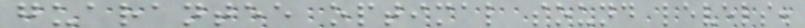guarantee optimal sound levels.
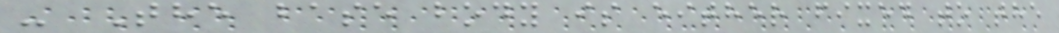- The base body is either fixed to the
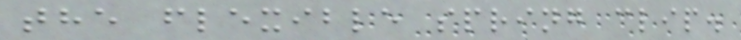the flexible spring clip.
